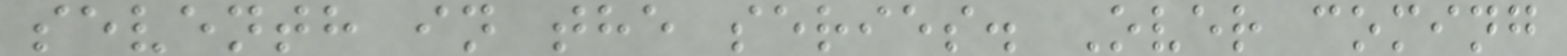seventh in the series. Over coming
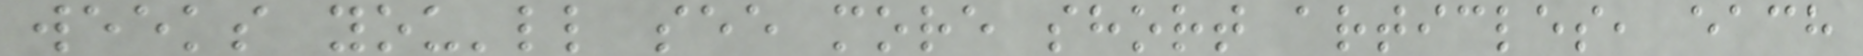weeks you'll see more short articles, each
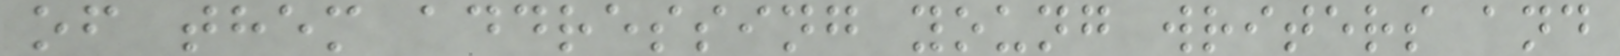of them addressing young writers and
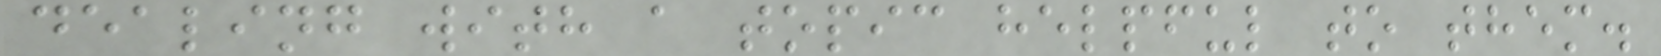dealing with a topic helpful to them.
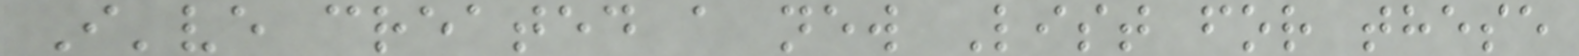I've created a new List for these
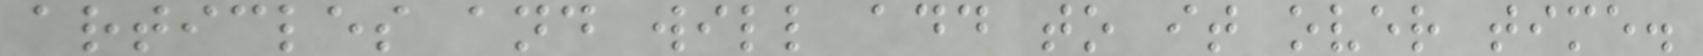articles and will add to it over time.
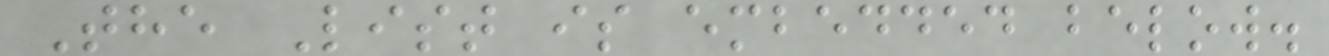The List is embedded below.
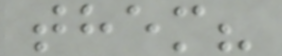them?
